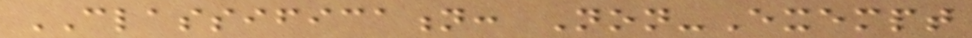CLASSIFICATION: Non-Exempt
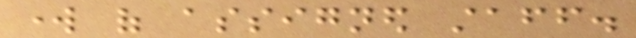work of assigned staff.
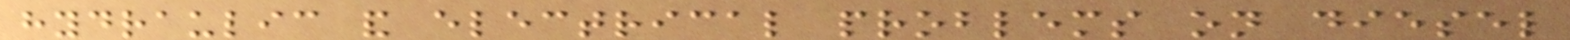hydraulic and electrical problems on diesel
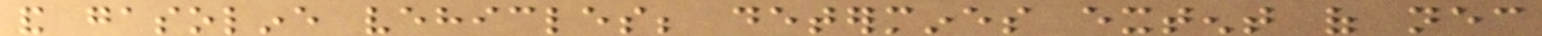and gasoline vehicles; determines extent of necessary
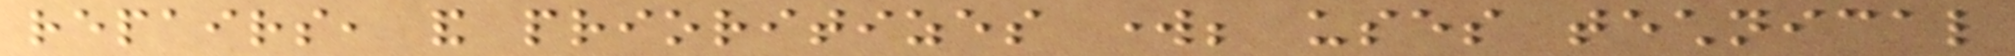repairs, and prioritizes work; uses technical
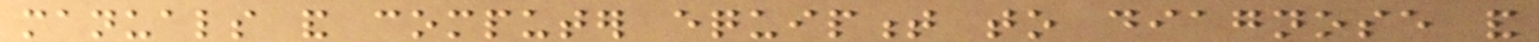manuals and computer equipment to diagnose and
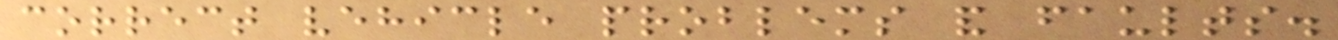correct vehicle problems and faults.
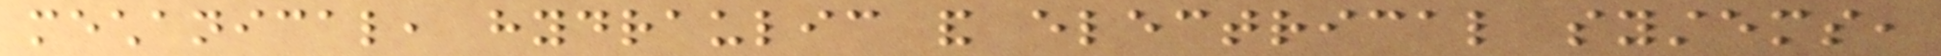mechanical, hydraulic and electrical systems,
